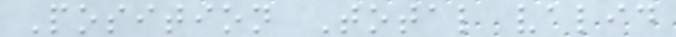Position Total valid
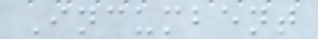Incumbent
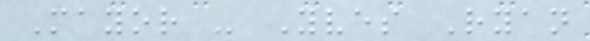Mayor - Yves Ryan
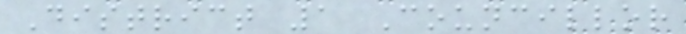District 1 Councillor
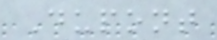Dupont
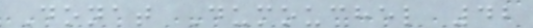Donat Dumouchel 42
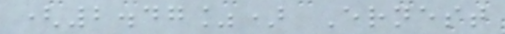(2.47%) Ernest
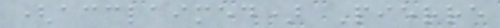(acclaimed) Pierre
